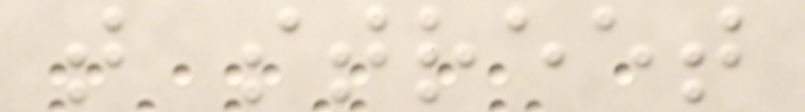t street
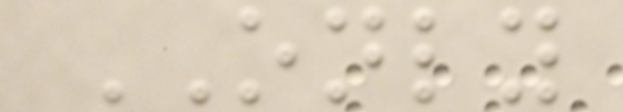ONLY
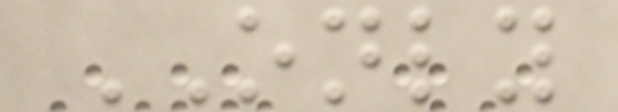ONLY
